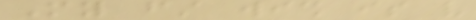My first wish is very
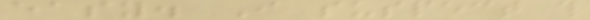easy. I suspect this
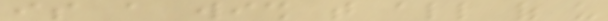is a wish that all of us
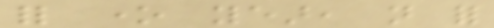for one year, not for
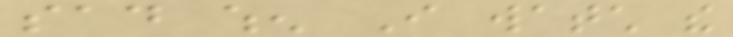sad when I watch the
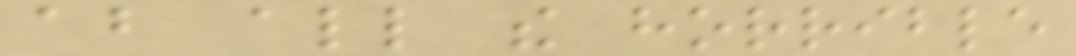about all the horrible
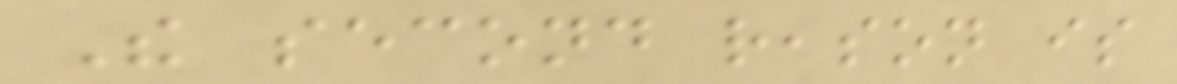The second reason is
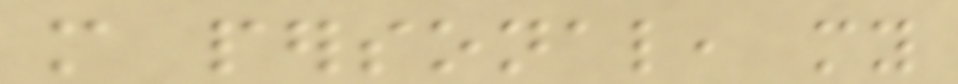more personal, my
